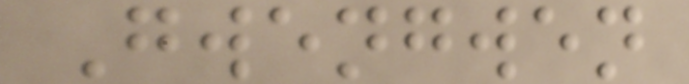Gwengwen
